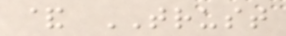& TRUST
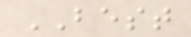BEST
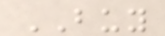BUY
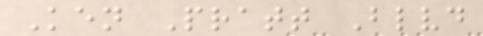Ken Pratt Blvd
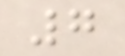7
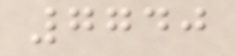7740
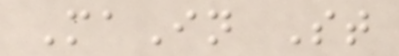MaIn St
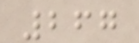267
